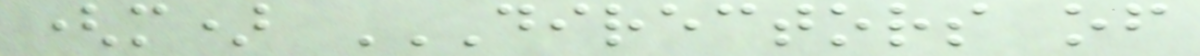(m) DIRECTORS OF
